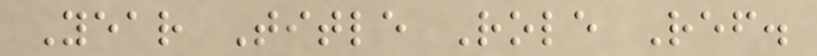Year Title Role Ref.
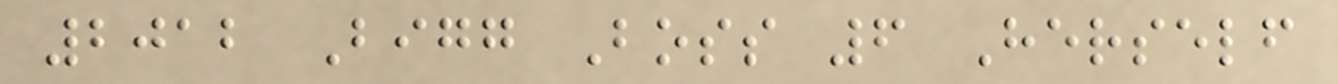2012 Bigg Boss 6 Herself
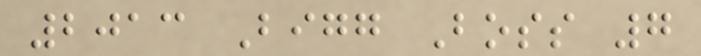2013 Bigg Boss 7
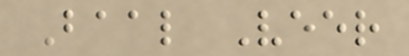Baal Veer
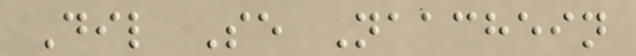Dil Se Naachein
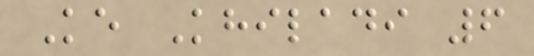Ke Khiladi 6
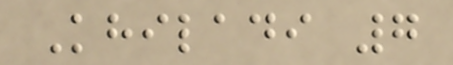Khiladi 7
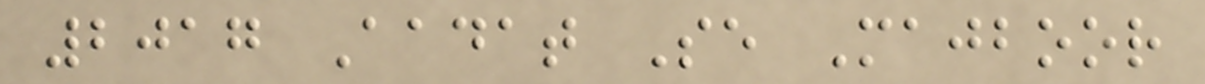2017 Aadat Se Majboor
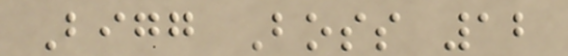Bigg Boss 12
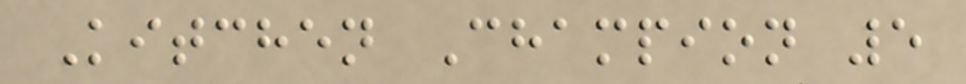Kitchen Champion 5
